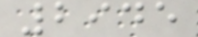2945
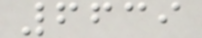6639
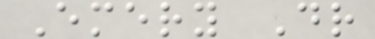Emery Dr
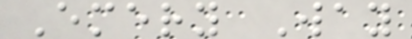Emery Way
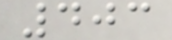403
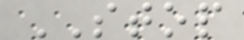STOP
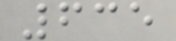635
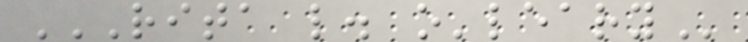RITA L. O'LEARY
